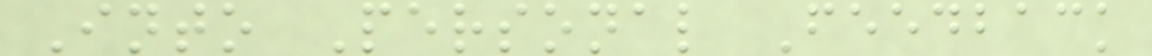Into Personal Feedback
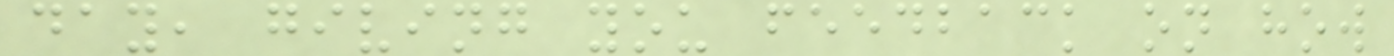day, giving you feedback on how
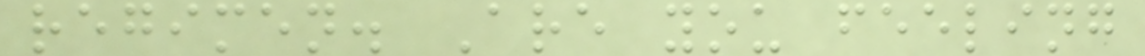regimen. Are you feeling
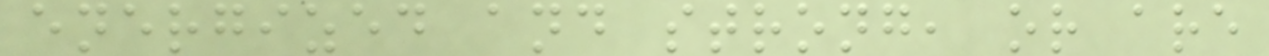energized and strong, or are
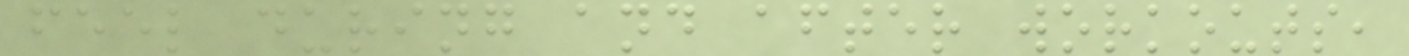feel during and after workouts,
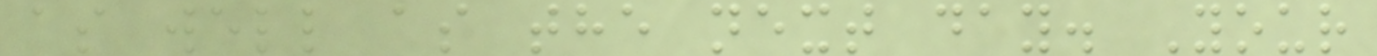as well as the next day. Your
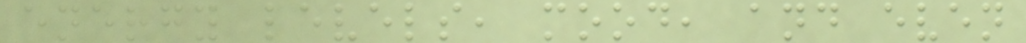energy levels, mood, and even
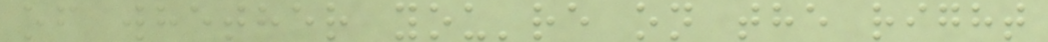of whether you're on the right
